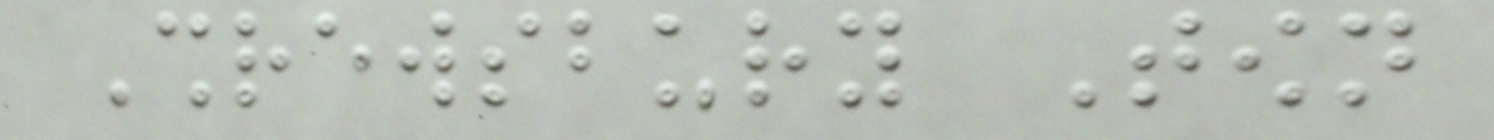Shrewsbury Town
